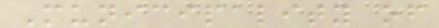Municipality of
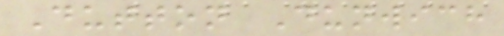Dutton Dunwich
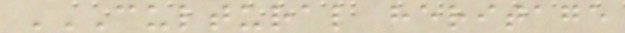CULTURAL HERITAGE
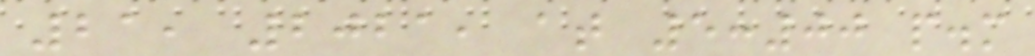21, 2021, at 5:00 p.m
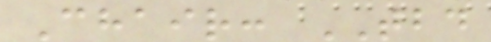Chair: TBD
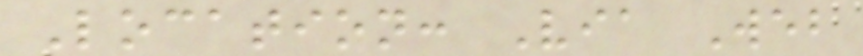Location: Via Web
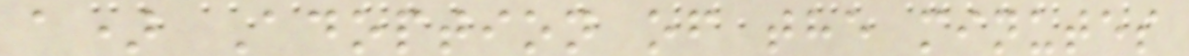a) Adoption of the minutes
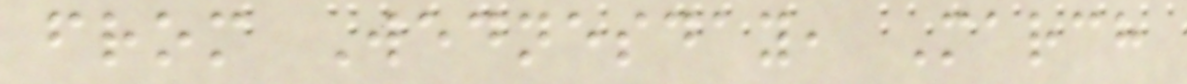from Wednesday, March
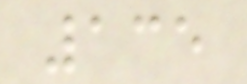135
